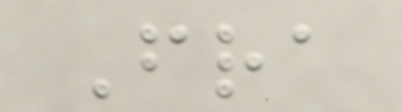Fra
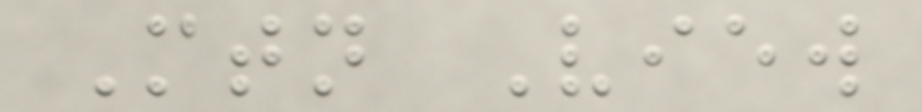Mtn View
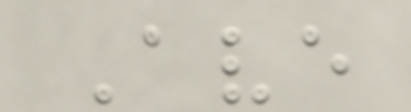Ave
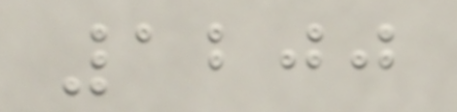1200
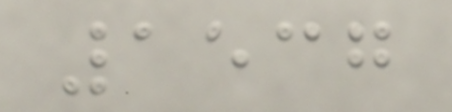1537
